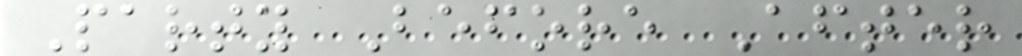Party Before After
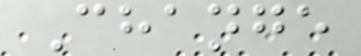Change
